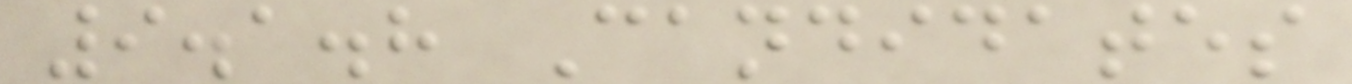9.1.8 Candidates
